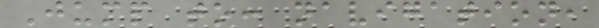Jump to: navigation,
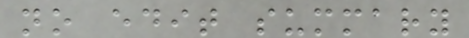no edit summary
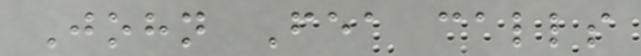John Fea calls
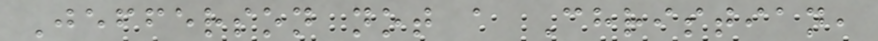Jefferson not a Christian,
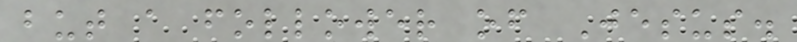but a follower of Jesus.
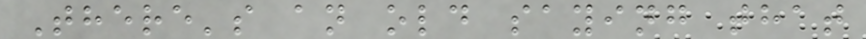There's an old saying that
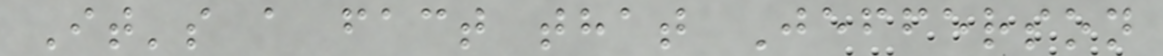It's a fact that Jefferson
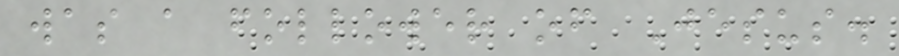was a follower of Jesus.
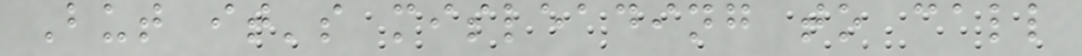But it's misleading to call
